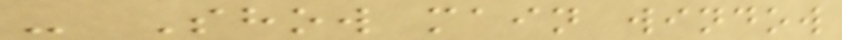- Show main window
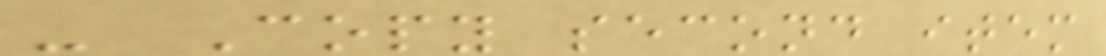- Copy second item
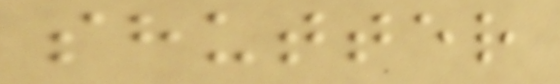shutter
